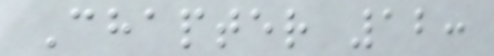Chapter 12:
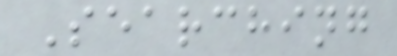Searching
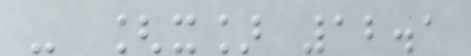- [x] 12.1
